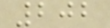202
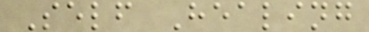Self Healing
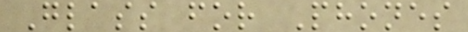Glass for Phones
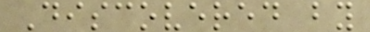Discovered by
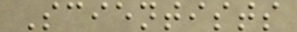Scientists
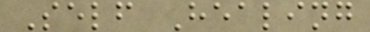Self Healing
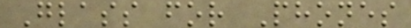Glass for Phones
